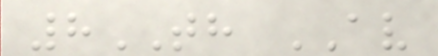8TH AV
